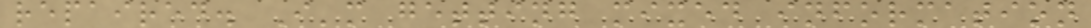repaired. I'm getting mixed information
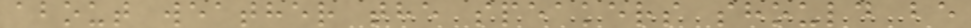about weather the speakers should be
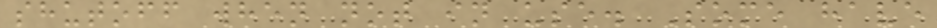shutoff when not in use. Some have
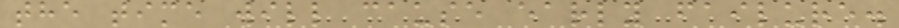the time will cause early failure.
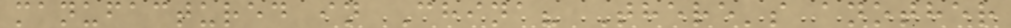manufactured in China? There's another
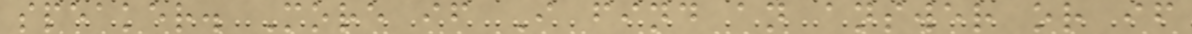speaker. More if I find an answer or if
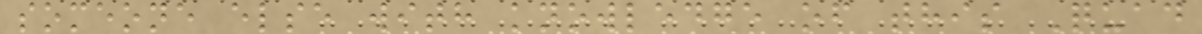someone else with knowledge of this Quad
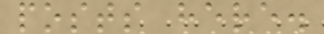posts here.
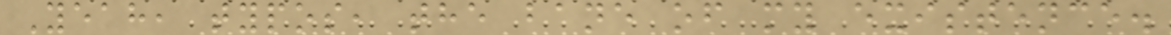Yeah, typos, the bane of my existence.
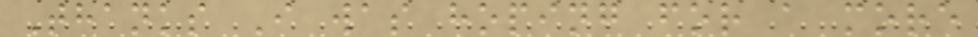Thanks I was hoping for a more
